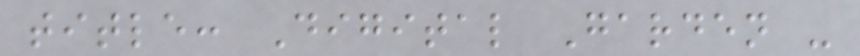title: Digital Garden -
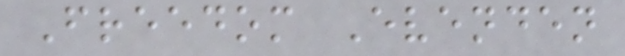Freedom Evenden
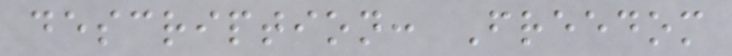description: Freedom
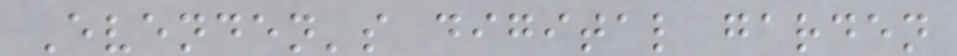Evenden's digital garden
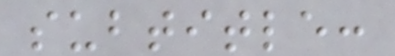subtitle:
